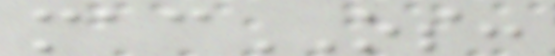macOS:
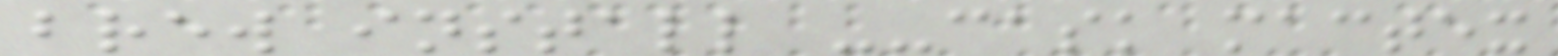brew install --cask mactex
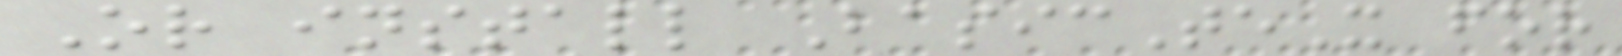Or install BasicTeX for
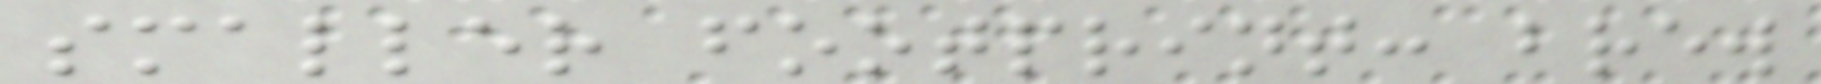smaller footprint: brew
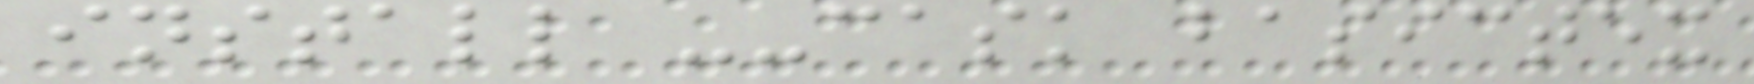install --cask basictex
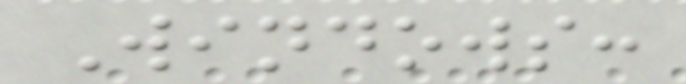Windows:
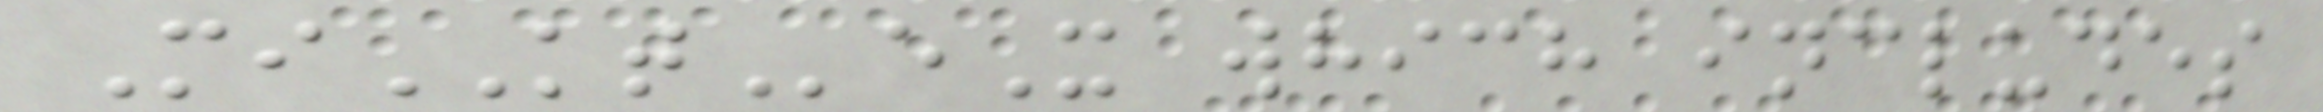MiKTeX which includes
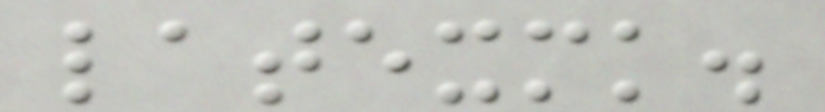latexmk.
